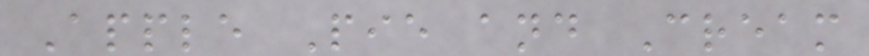Apple Pie and Cream
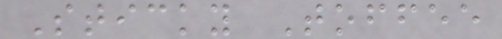Sticky Toffee
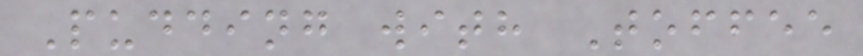Pudding with Toffee
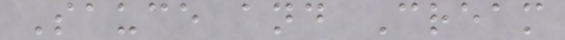Sauce and Cream
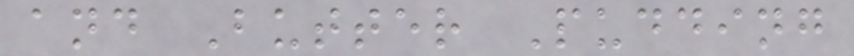and Butter Pudding
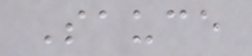Sauce
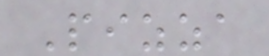Pizza
